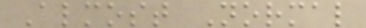Almost Normal
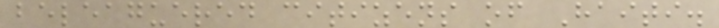beleaguered citizens of Haiti.
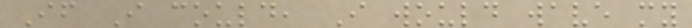If I could, I would wave my
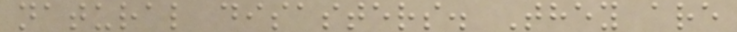natural disasters. They are
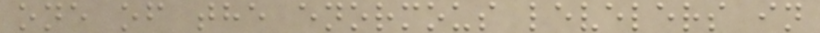one of the enormous levelers in
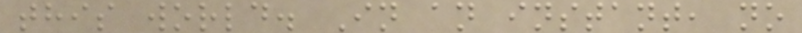this world. In an instant, no
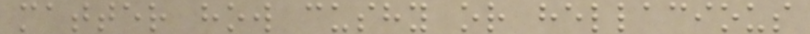matter how cushy or hellacious
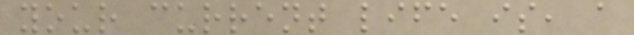your current life is, a
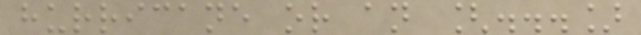hurricane or an [...]
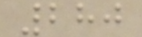280
